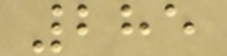285
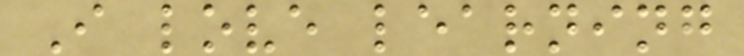I love learning
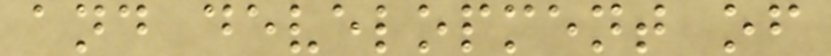and development of
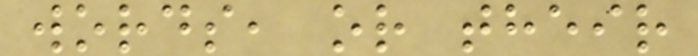words, or their
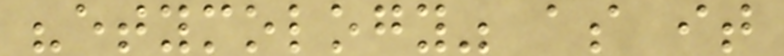"etymology" as it
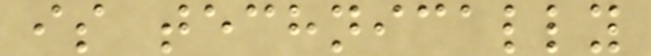is technically
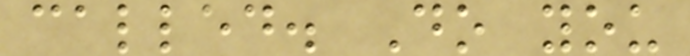called. Do you
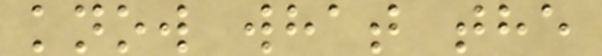know what the
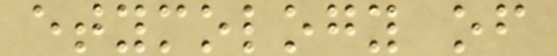etymology of
